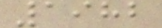1982
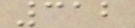312
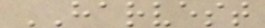HARVEST
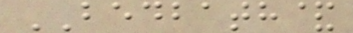BEDBATH&
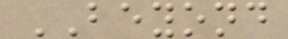BEYOND
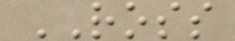ROSS
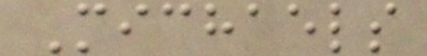Michaels
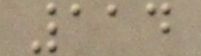114
